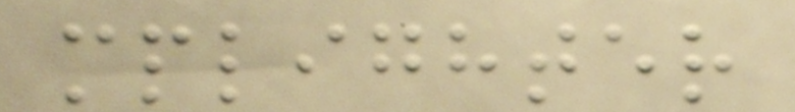mplighter
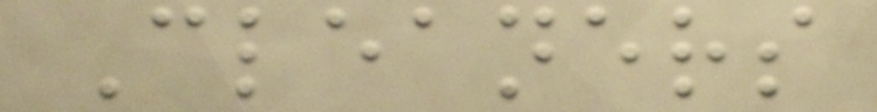Cleaners
